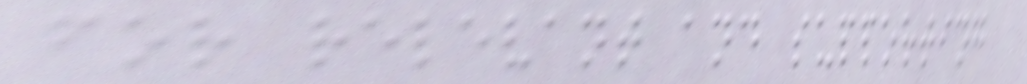for relevant and supporting
